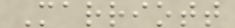Marriott
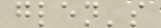glen's
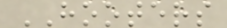HOOTERS
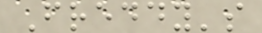Freddy's
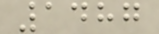1487
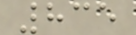835
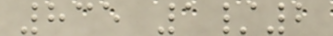835 1/2
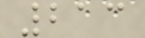213
